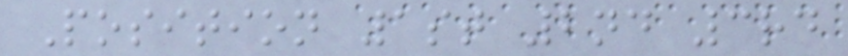Position 1st 2nd 3rd
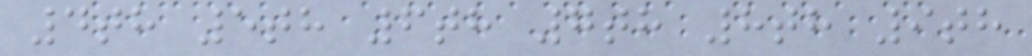4th 5th 6th 7th 8th 9th
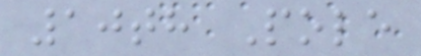10th Pole
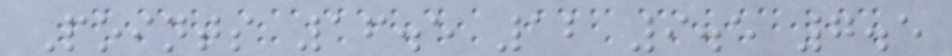Points 16.5 12 9.5 7.5
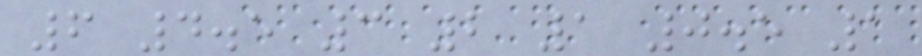6 4.5 3 2 1 0.5 1
